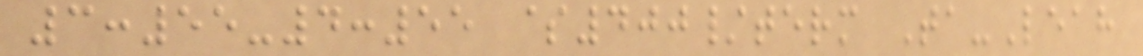3:55-4:55 $400/term Ta-Leah
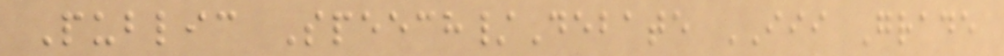Public Speech/Debate III Grade
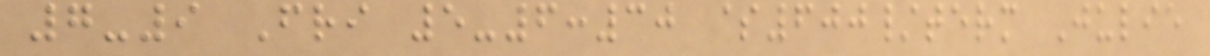7-9 Fri 5-6:30 $600/term Julie
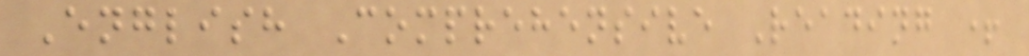English Comprehensive Reading +
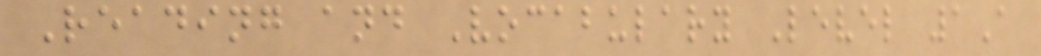Reading and Vocabulary Level 1A
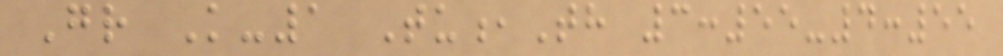Gr K-1 Tu,Th 3:55-4:55
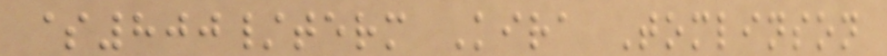$800/term Kira Tomlinson
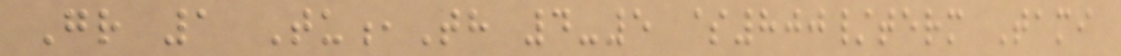Gr 1 Tu,Th 4-5 $800/term Tami
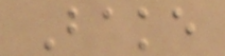Bake
